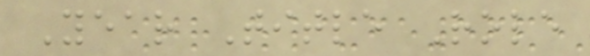Year Title Role
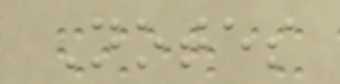Notes
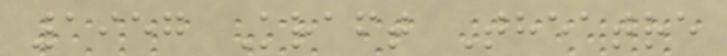1957 Kraft Theatre
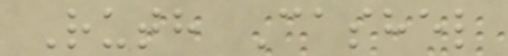Ruth Cashel
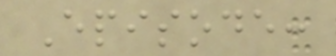Episode:
